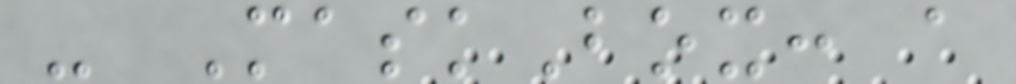- MaskBox: a
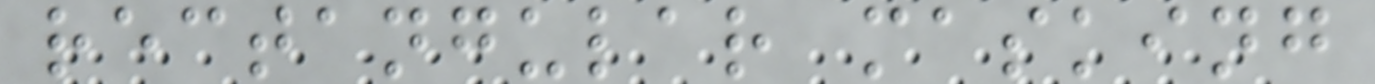rectangular masking
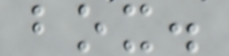box.
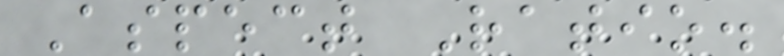Aspect Ratio.
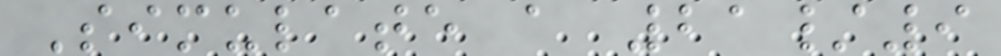Simulate a 21/9
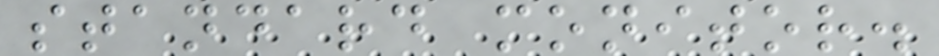standard monitor.
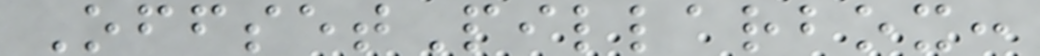OffsetPillarbox:
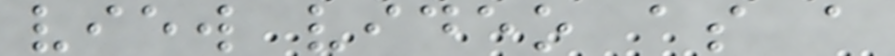view video as a
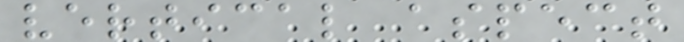vertical aspect
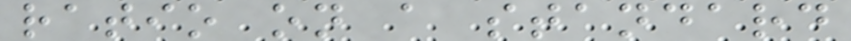ratio on a standard
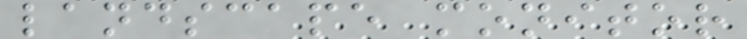landscape monitor
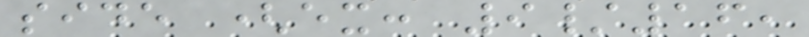side (ex: 9/16,
